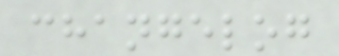changelog
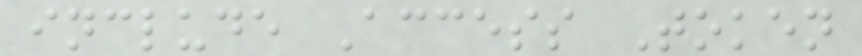include Access Token
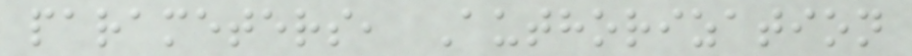parameters, Authorization
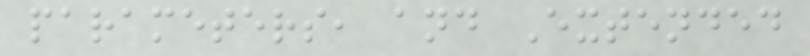parameters, and Extended
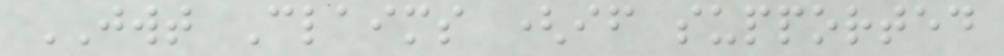JWT Claims (if supported
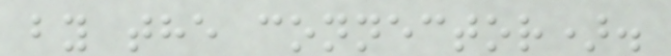by the connector).
